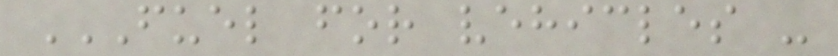FUEL FOR VEHICLES -
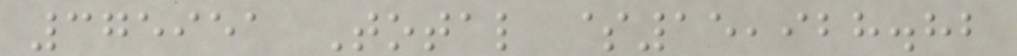375951 Total $15,928.82
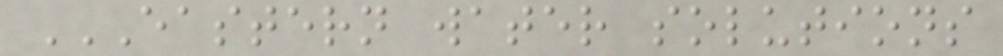EASTERN WATER SOLUTIONS
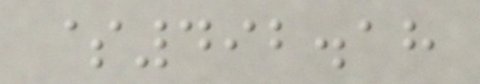$492.18
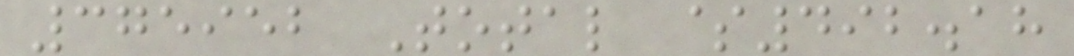375952 Total $492.18
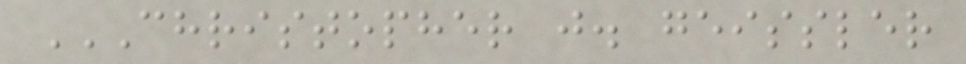CHRISTOPHER J. GEISSLER
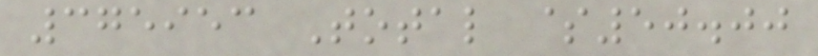375953 Total $50.00
